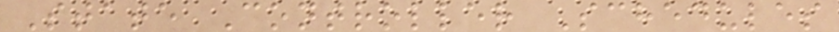State Controller Schedules
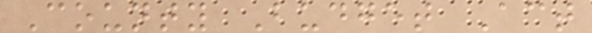County Budget Act
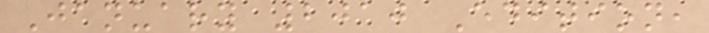January 2010 Edition,
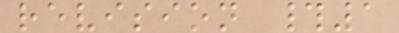revision #1
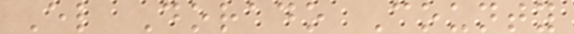El Dorado County
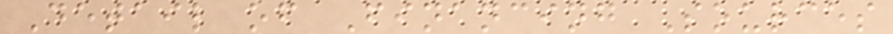Detail of Financing Sources
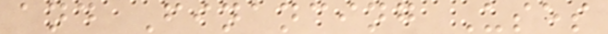and Financing Uses
